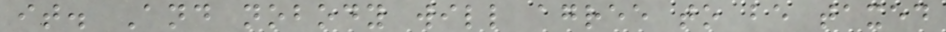it. And nobody will agree to be taxed
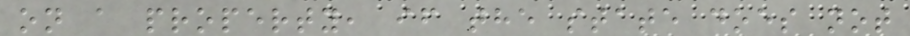on a property, if the state does not
